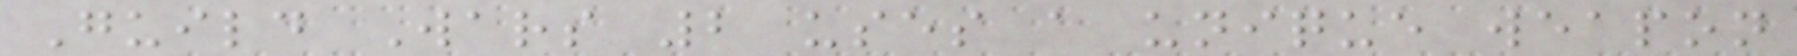Guild Wars 2 uses a unique weapon
